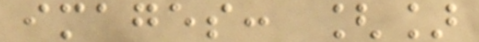images: []
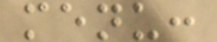menu:
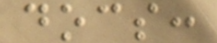docs:
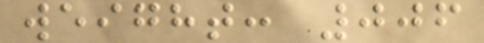weight: 006
